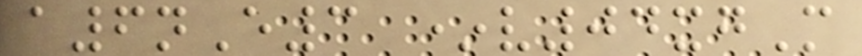a6nE3 *v04xgM
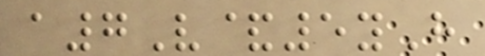a7V&5yH
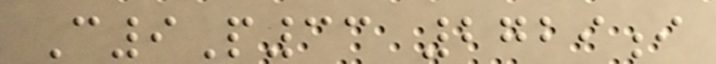C9P33 2729i
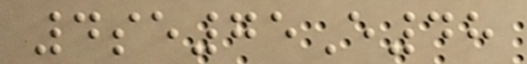4se75E48
